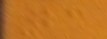23
